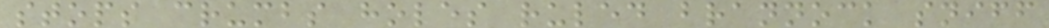stops crumbs holes ruled brannock sniff
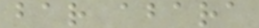bar abara
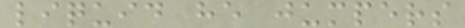liquid he jumpers
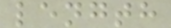length
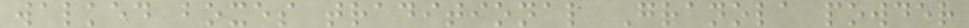walked boxes traditional Granola powder
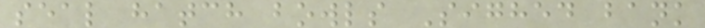seal hatch bowls Sighed bank
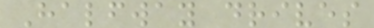Halfway drives
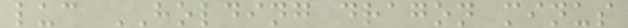luc HOLDING dragon minus
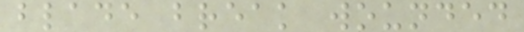blade break wounded
